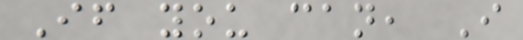If you can, I
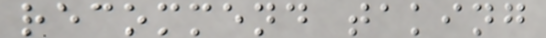recommend taking
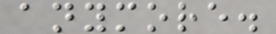anymore.
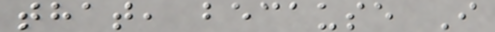that, because I
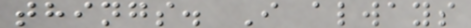things. I always
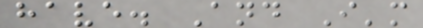have. And I'm
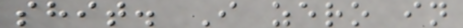shit. I zero in
